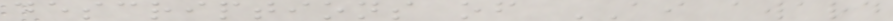descriptions of AI award
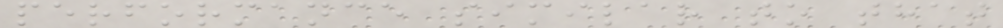performance similar to that
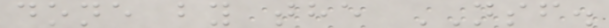done by the NSF.
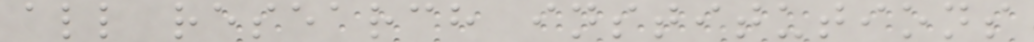all research institutions
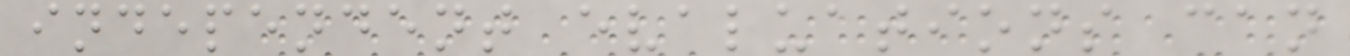independent evaluations can
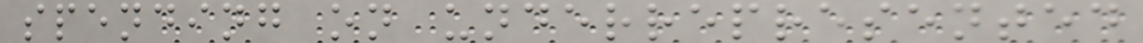spending on underrepresented
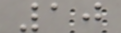10
